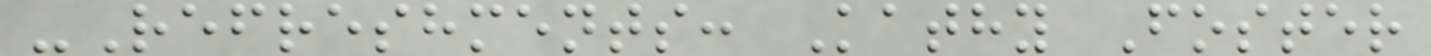-Refreshments: Kathy Foster
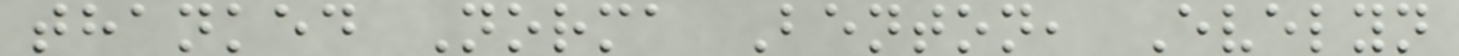thanked Norma Benton, Evelyn
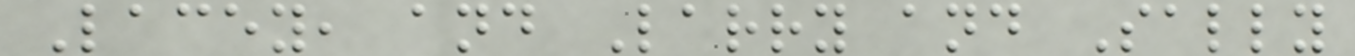Lacey, and Larry and Sally
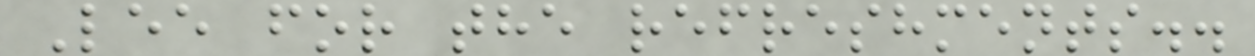Lee for the refreshments..
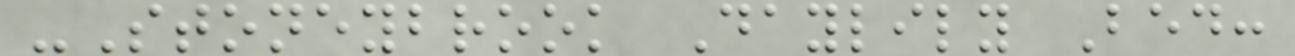-Stoneybrook Daylily Bed:
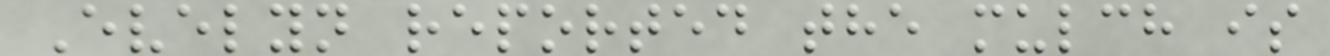Evelyn reported the mulch is
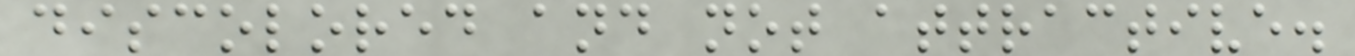discolored and not attractive.
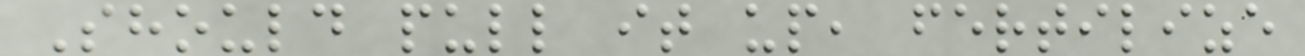Should pull it up, fertilize
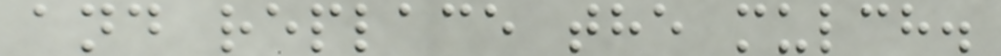and replace the mulch.
